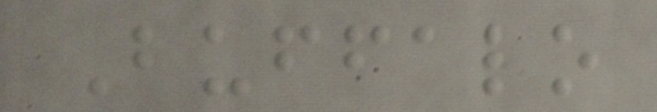Buffalo
